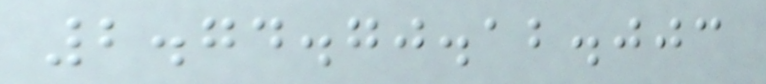2.74.70.12.003
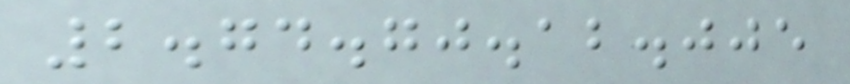2.74.70.12.005
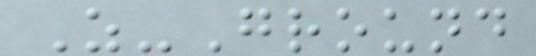Z-Ground
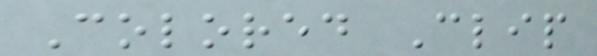Colored Clip
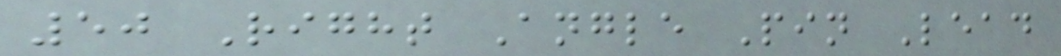50 Right Angle Pin Lead
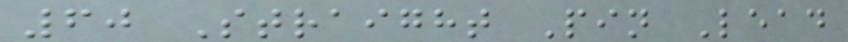60 Straight Pin Lead
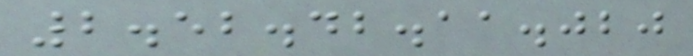2.52.42.11.020
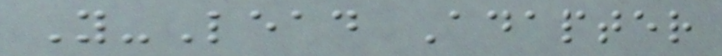Y-Lead Adapter
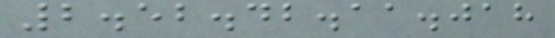2.52.42.11.018
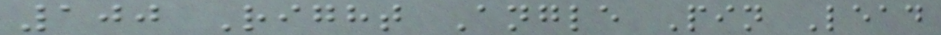100 Right Angle Pin Lead
